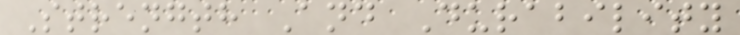Strength And Durability
